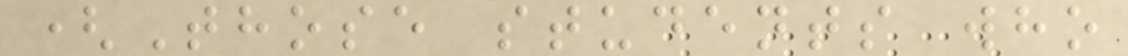(Those students who
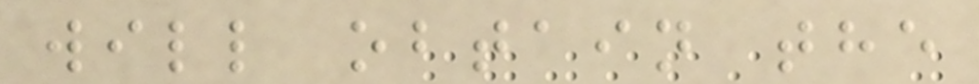will obtain the
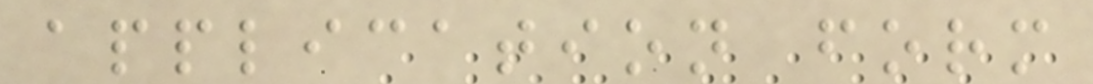application form
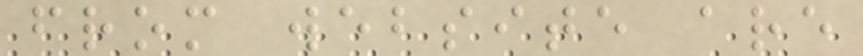from website are
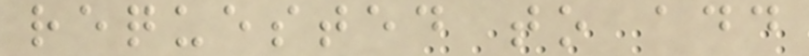requested to add
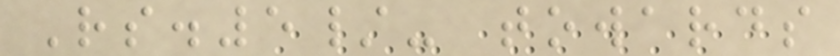Rs.5/- towards
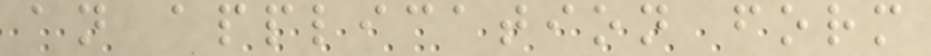an application form
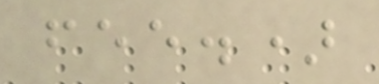fee.)
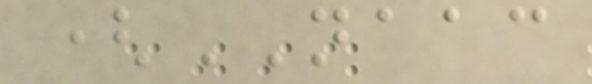(NAAC
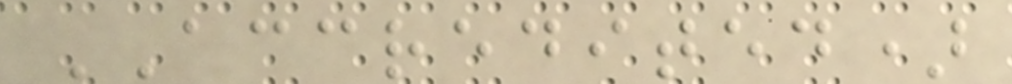ACCREDITED)
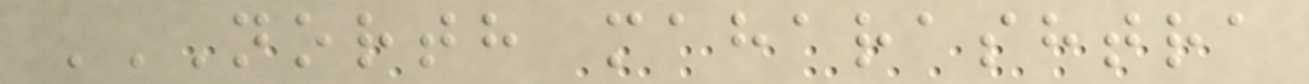NORTH MAHARASHTRA
